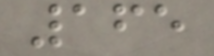165
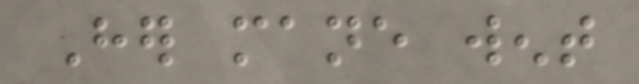Her mane went
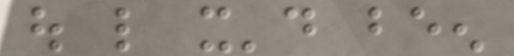out like it'd been
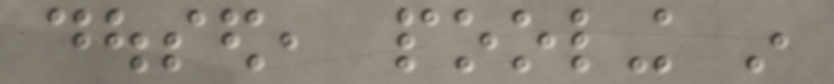doused, pooling in
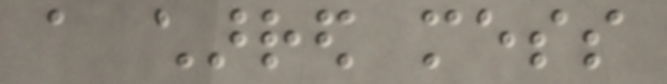a charred mess
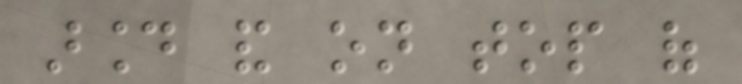around and on top of
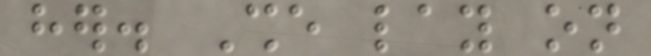her. She lay on
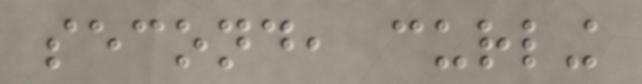second, curling
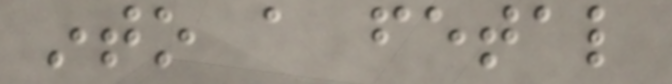into a fetal
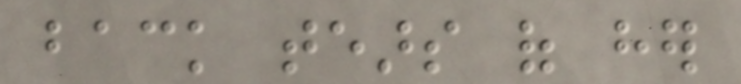back tears of her
